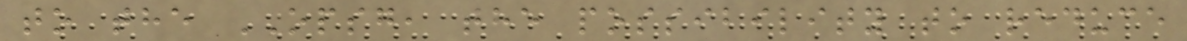to the OPSG, the possibility to reduce
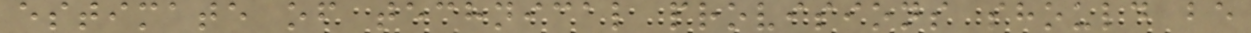estimate of technical provisions should be
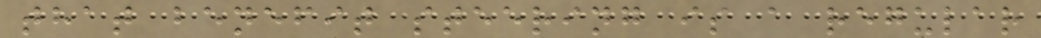that benefit steering is a regular
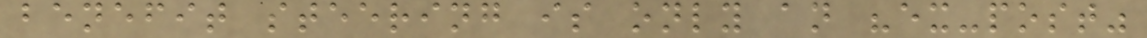benefit steering is only an "ex-post"
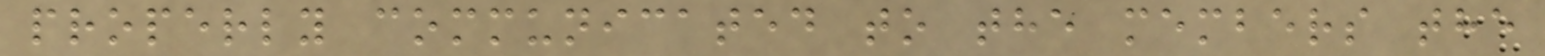properly communicated to the members the
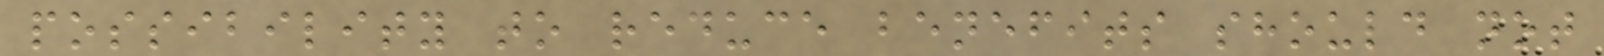possibility to reduce benefits should not
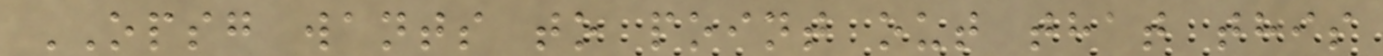OPSG wants to point out that this
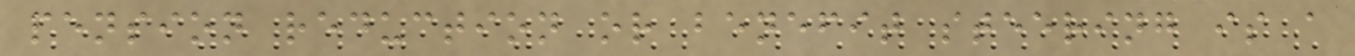pension reduction or benefit steering is a
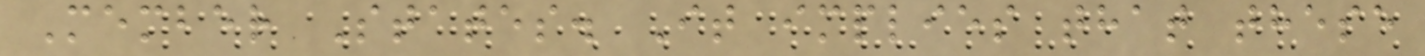Member States. It implies that these
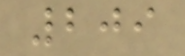209
